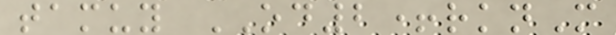tamuy OD2+rknM
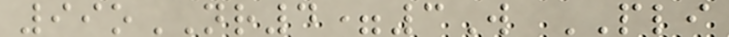99oNR4=3W PLI
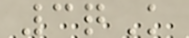3qK
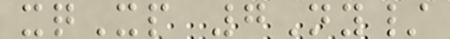xqXp 7Ny/
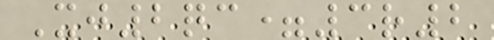Xj2qc=3r2
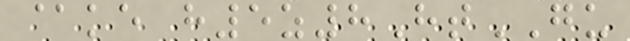@ke h5z8HtGU
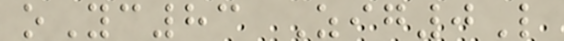oYc83 Zig0L
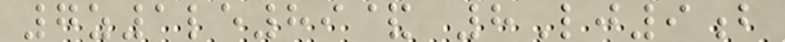7z1le89& 8Lj9b
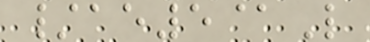/ae5@L
